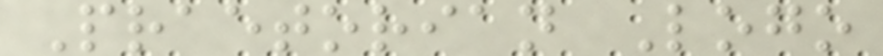Praetorian Logo
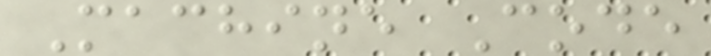Machine Code
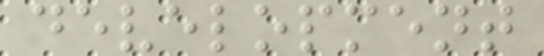development
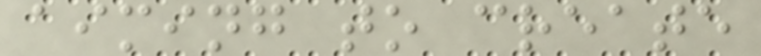aiming to create
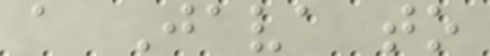a Java to
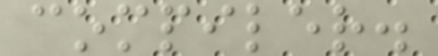compiler.
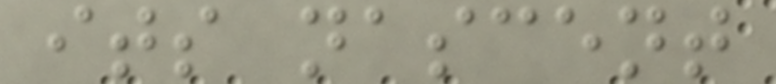its nascent
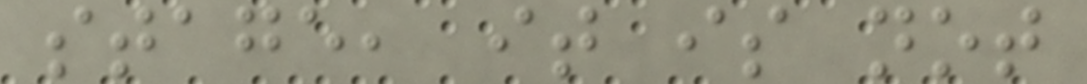stage, it is not
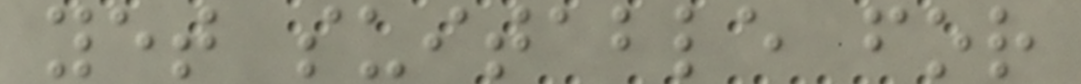yet suitable for
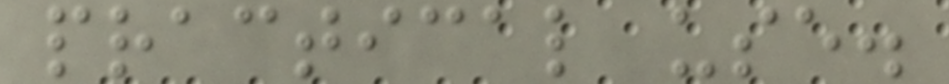practical use.
